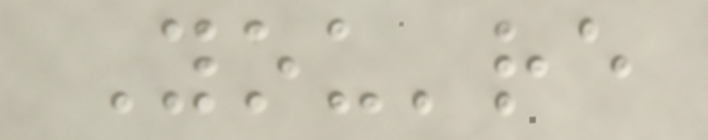You're
